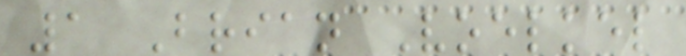1 Brian Voelkel
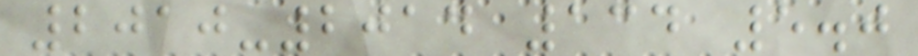2010-2014 134 5.0
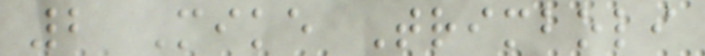2 Mike Trimboli
